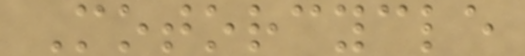Motorcycle
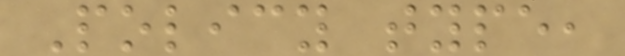Policy type,
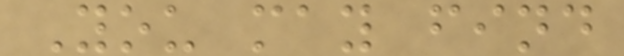You may find
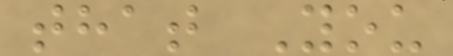that You
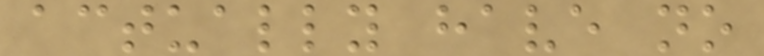actually have no
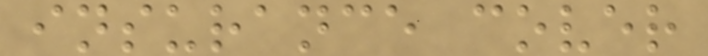insurance cover
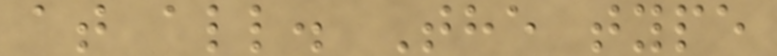at all. The type
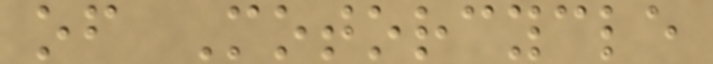of Motorcycle
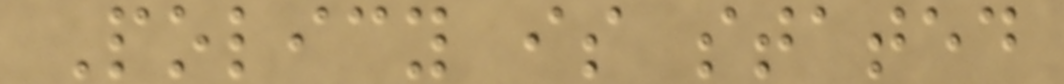Policy is stated
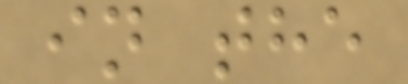in the
